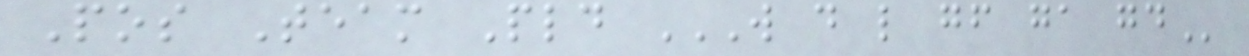Pos Team Pld W D L GF GA GD
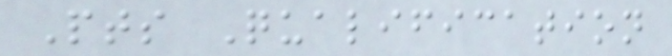Pts Qualification
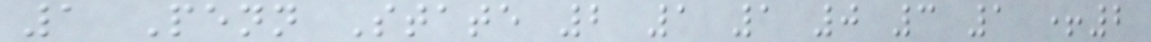1 Penn State 2 1 1 0 3 1 +2
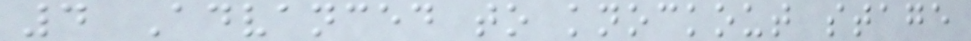4 Advanced to knockout stage
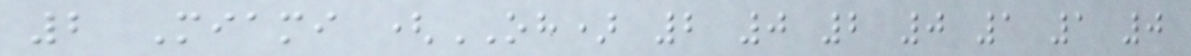2 Miami (OH) 2 0 2 0 1 1 0
